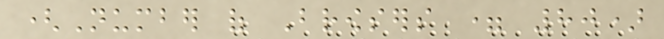(Number of Browsers = 80)
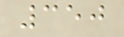350
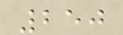250
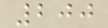200
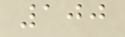100
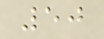50
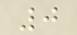0
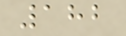182
